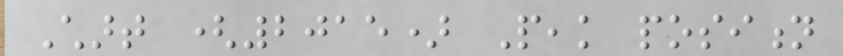Chart (2015) Peak position
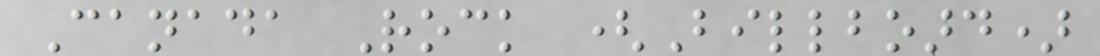Canada Rock (Billboard)
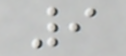9
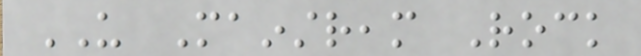US Mainstream Rock
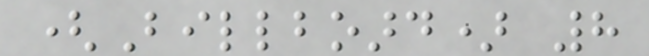(Billboard) 8
